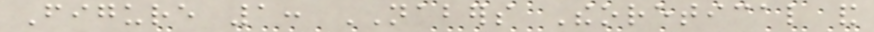Figure 1: NABERS Theoretical and
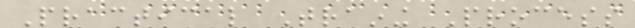Practical Training Process
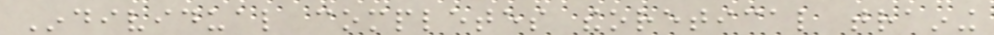Individual completes theoretical training
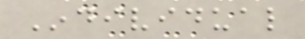Individual
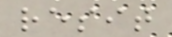resit
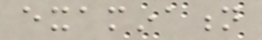examination
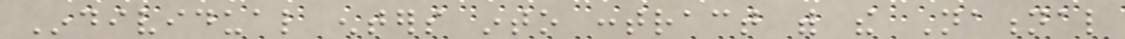Individual enters into contract with the National
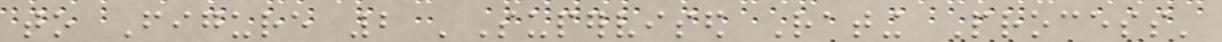to Figure 2 'Supervised Rating Process'
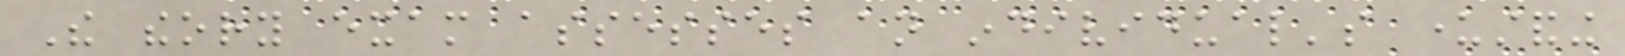The theory exam assesses an individual's understanding
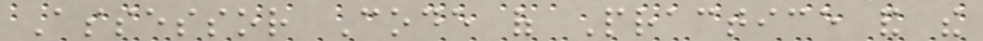Assessor Code of Practice and the
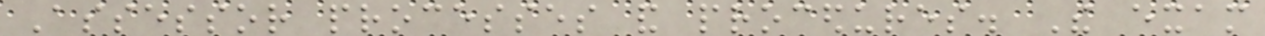Assessor processes and procedures. The exam
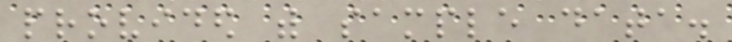provided with sample data.
